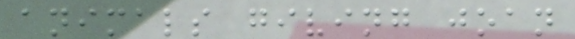animals giving joan
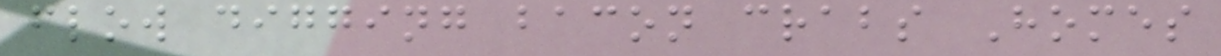flow digging bacon crabs Homes
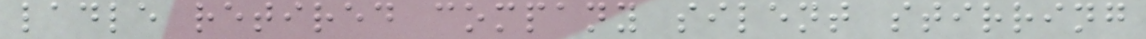ladle retired company silent stirring
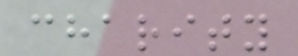charity
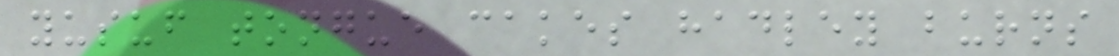yusuf tongue cakes hadley burns
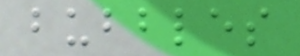bubbles
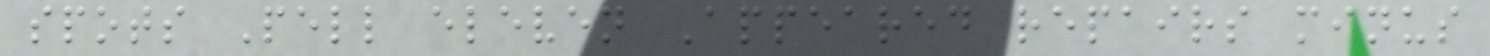spots Pell eleven Appeared repairs minus
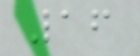16
